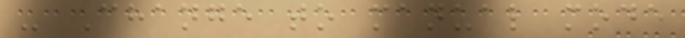- Change to manual mode
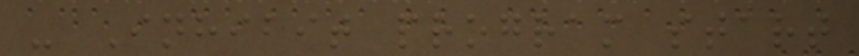- Inhibit program start
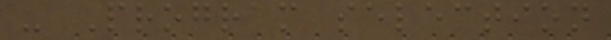- Program selection
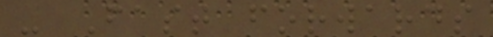- Fast forwards
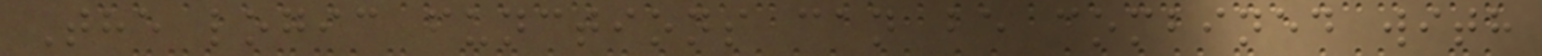The logic functions can be combined with
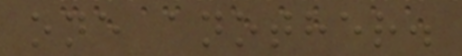one another.
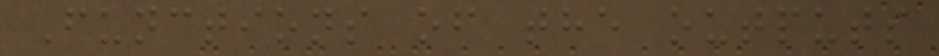Functions of the outputs
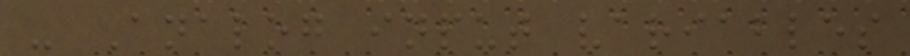- Analog input variables
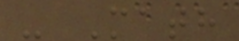- Math
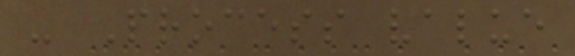- Process value
